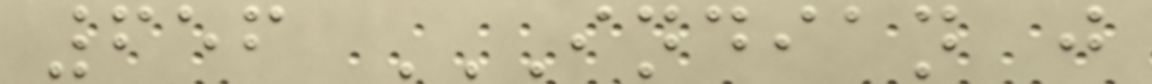656 INDIAN J
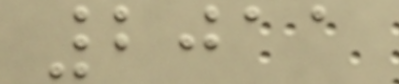2011
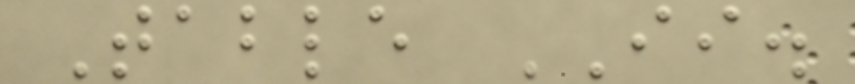Table II.
